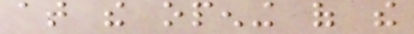at the opening of the
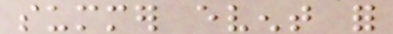summer event for
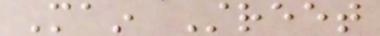Main Street
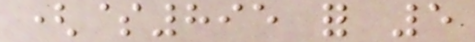($895 for 5
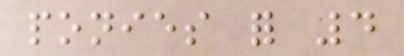ponies for 4
